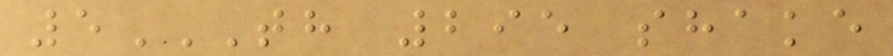5TH 295 SHAKE
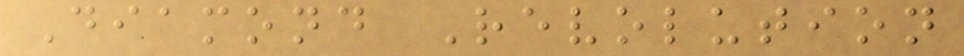Diamond Revolution
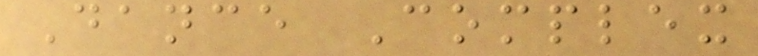Dance Complex
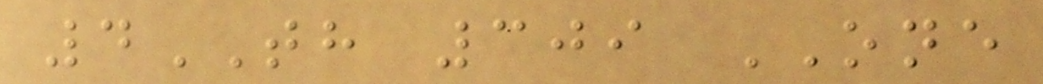4TH 309 ONE
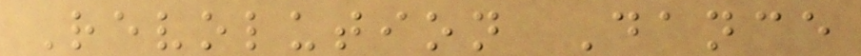Revolution Dance
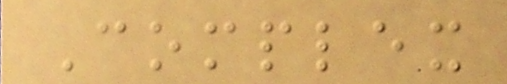Complex
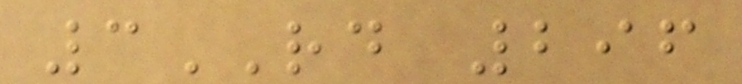3RD 296
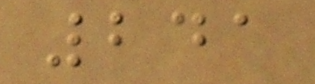241
